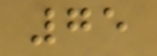75
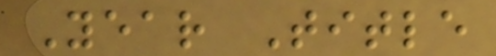Year Title
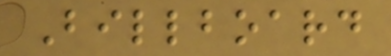Billboard
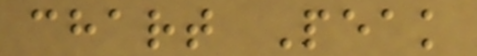chart Peak
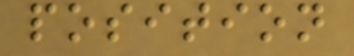position
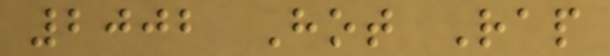2002 Hot Rap
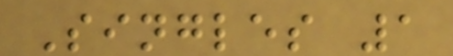Singles 1
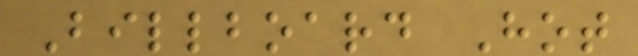Billboard Hot
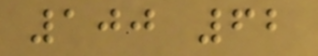100 62
